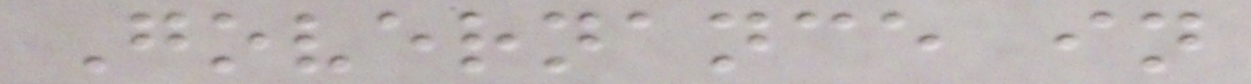Governance in
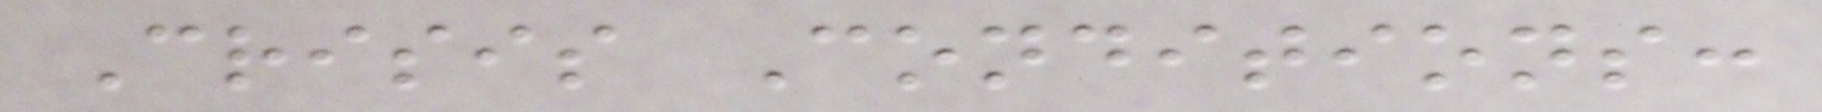Crisis Conditions:
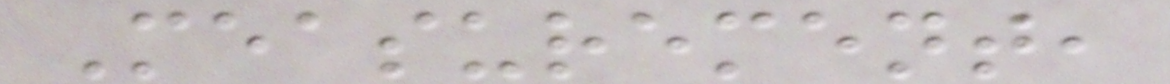Measurement,
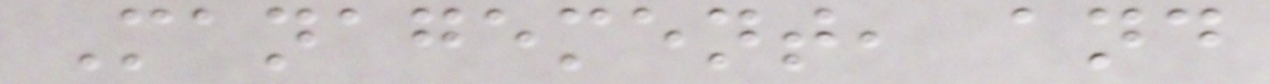Management, and
